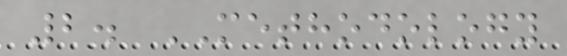2. METHODOLOGY
